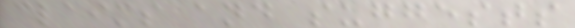claims and suggests
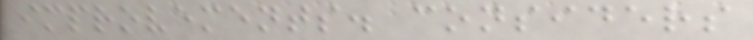improvements. considers
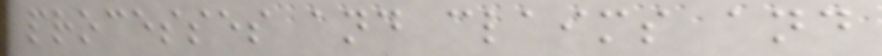processes and claims and
